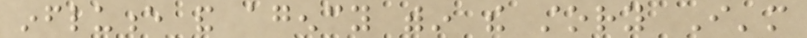influence and agency within the story I'm
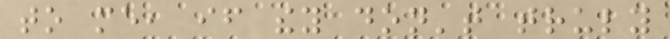to me, if they don't truly
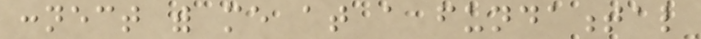connect with me at a fundamental
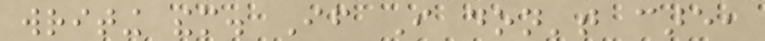writing them. If I don't care,
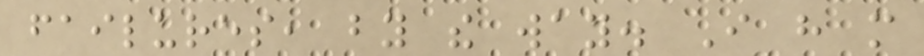failures, by the way. I have more
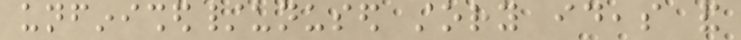unfinished/unused story ideas and
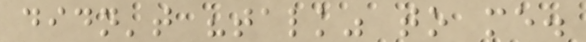didn't "talk" to me.
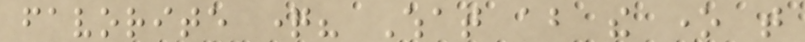favorite question? What about the one that
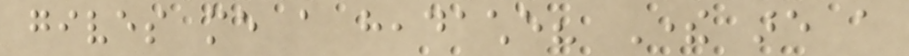gives me a headache? There are a
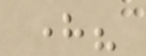here?
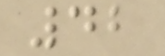42
